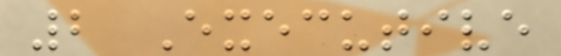2 Executive
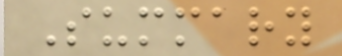Summary
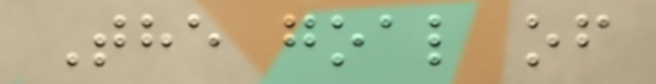The goal of
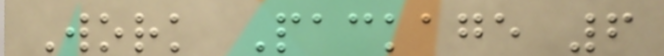Work Package 6
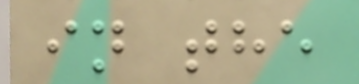in the
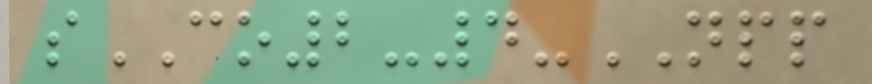sCO2-4-NPP
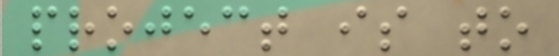project is to
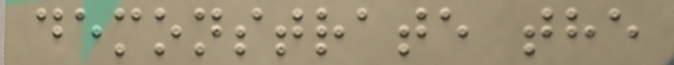demonstrate the
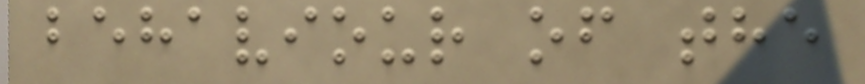behaviour of the
